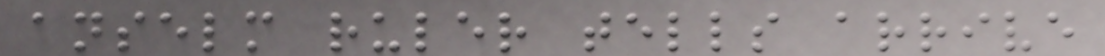anselm ruler tells arrive
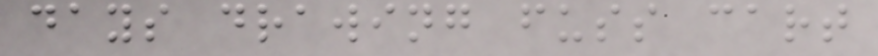days drawing fuss cart
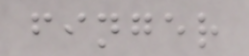finger
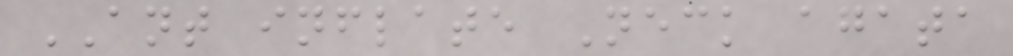ANT inflate Neck agata
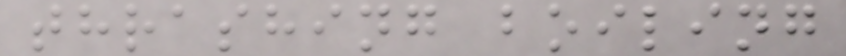thrashing boiling
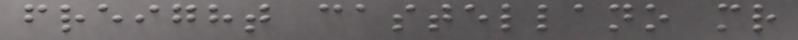freight castellano mr
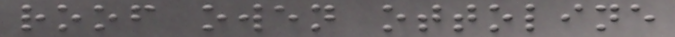roof owen ottoline
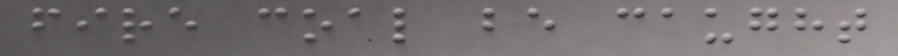fire coal be caught
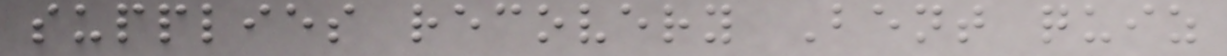supplies recovery Bent quiz
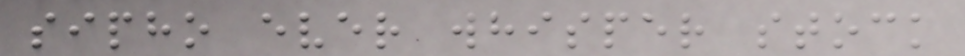sipho ever whisper stock
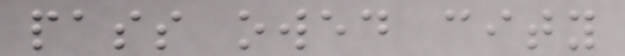pass owed city
